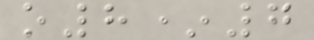o8*7
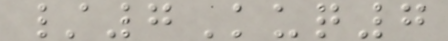/7Kuq7
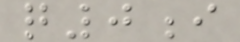q0i
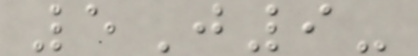5J9-
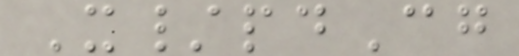X/pdCg
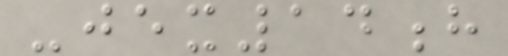-jex14h
